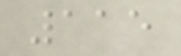115
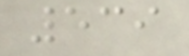539
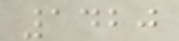1420
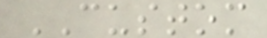CUSTOM
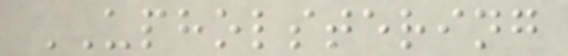UPHOLSTERING
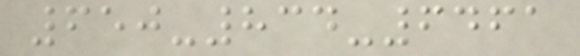650-834-6461
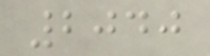2040
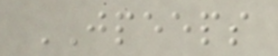JPEEPS
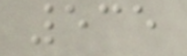535
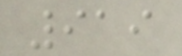919
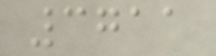3711
